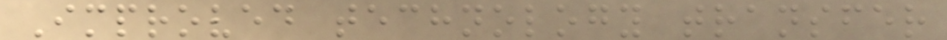Improved technology transfer
